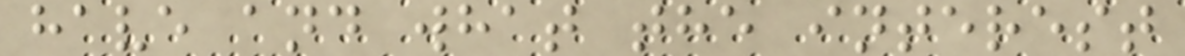have and what the interest
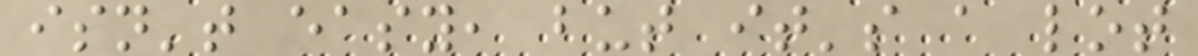isn't easy, but it's a lot
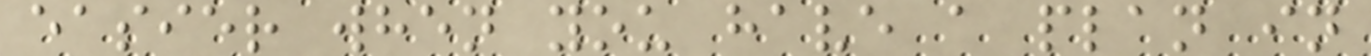easier when you have a plan in
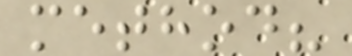method?
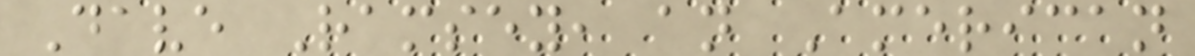Dave Ramsey, an American
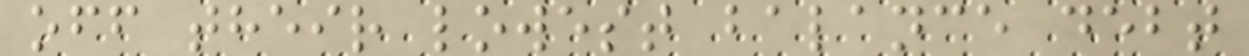off their lowest balance debt
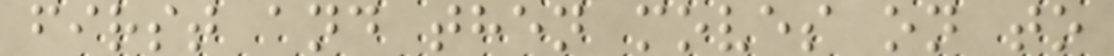first and then moves on to
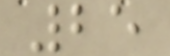25
